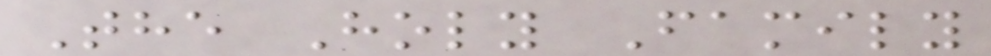The Holy Family
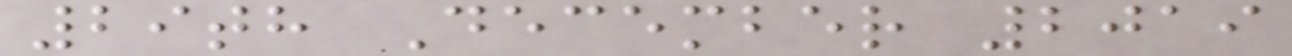29th December 2019
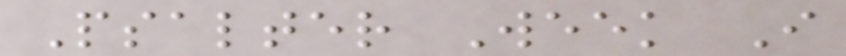Psalter Week I
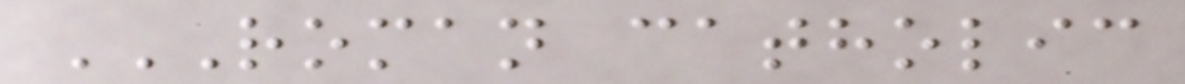ROMAN CATHOLIC
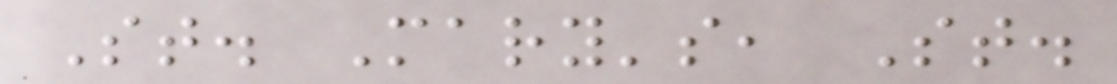St. Mary's, St.
